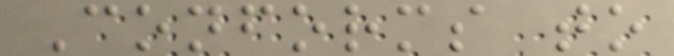Conforms to
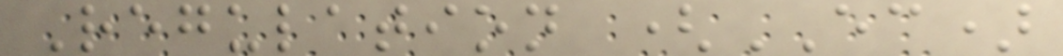Regulation (EC)
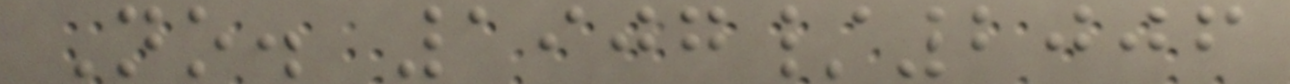No. 1907/2006
